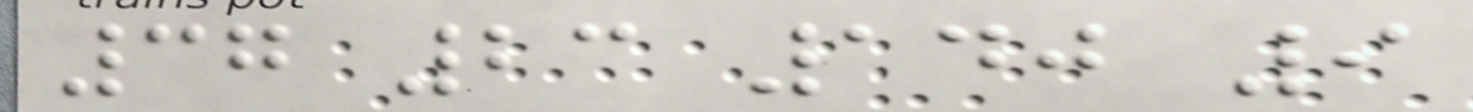37 23 140 9
